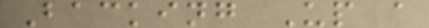Backing Up a
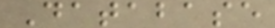Database
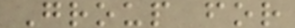Group for
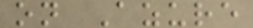on Azure
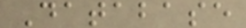Database
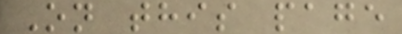On this page
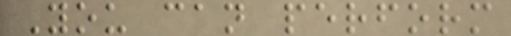You can perform
